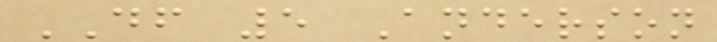DF 5 Anderson
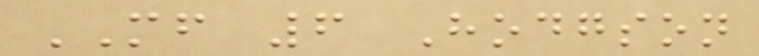MF 6 Hodgson
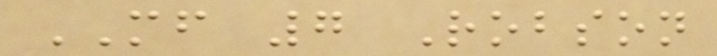MF 7 Robson
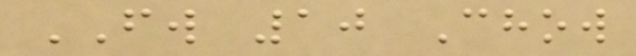FW 10 Chow
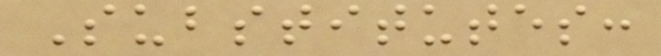Substitutes:
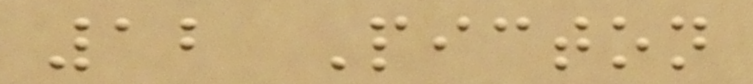12 Picton
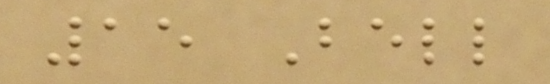15 Bell
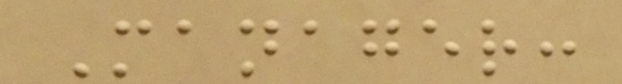Manager:
